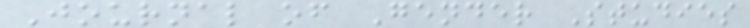Journal of Gender Studies
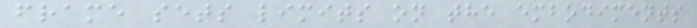frame sets limits on the embodiments
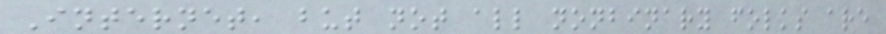Internet, but not all nonbinary folks are
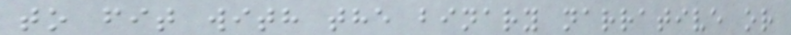to fit with the binary narrative or
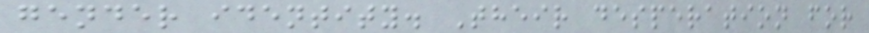gender identity. Their desperation for
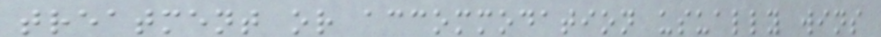treatment or accommodation usually wins
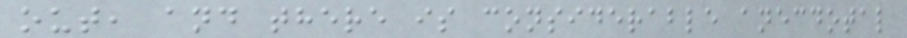out, and there is considerable anecdotal
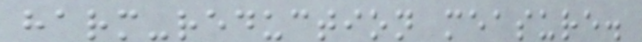harm-reduction measure.
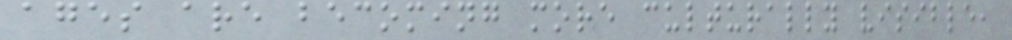ages are becoming more culturally visible,
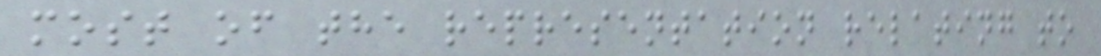most of the representation relating to
